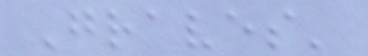Graves'
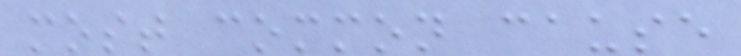most common cause
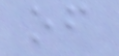of
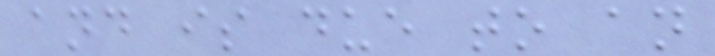and is due to an
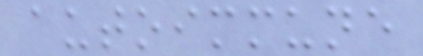autoimmune
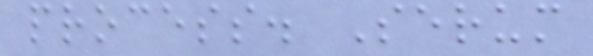process. Serum
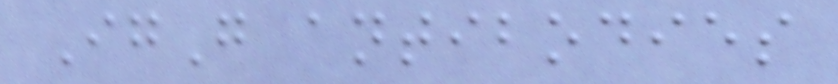IgG antibodies
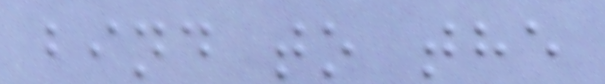bind to the
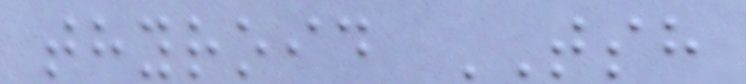thyroid TSH
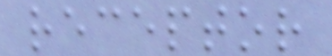receptor
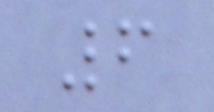6
